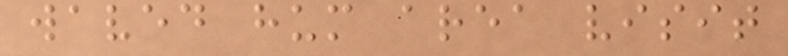waved hum area visit
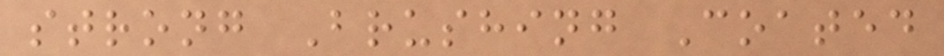strong Brushing Coated
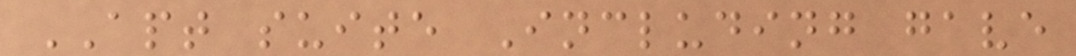APT suite Including gave
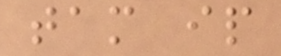tam ip
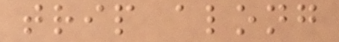trip along
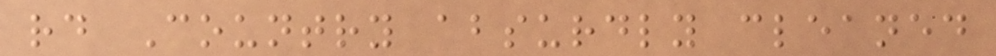rd Country absurdly cleaned
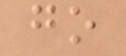go
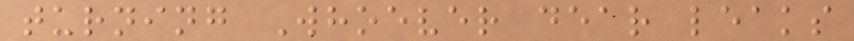turning Whoever dear leaks
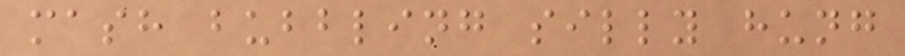mash bubbling silly hung
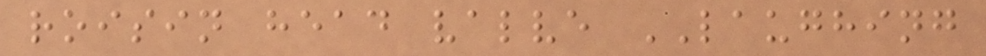roisin head valve LAUGHING
